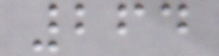264
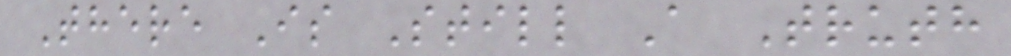There Is Still A Truth
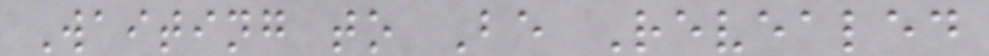Waiting to Be Revealed
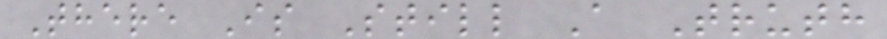There Is Still A Truth
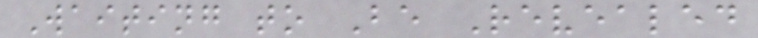Waiting to Be Revealed
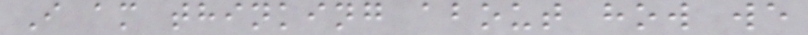I am thinking about how we
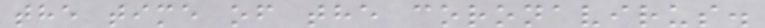the time of the coronavirus.
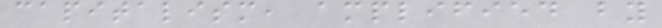capitalism, amplified by
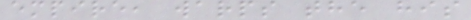empire, warps the his
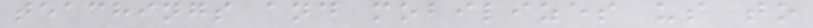teachings and mobilizes us to
